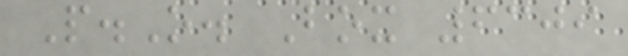P.O. Box 6309
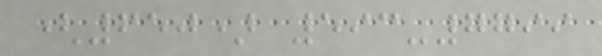(650) 593-7799
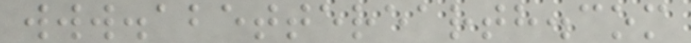www.abetterearth.com
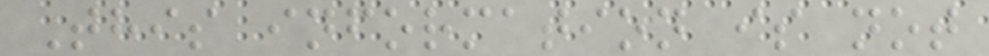This information is not
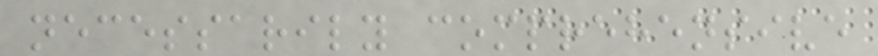necessarily comprehensive
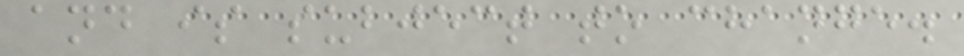and is subject to change.
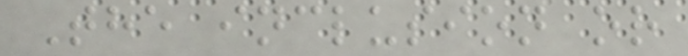The inclusion or
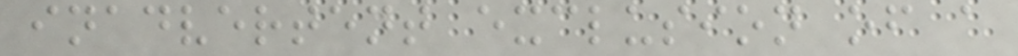inadvertent exclusion of a
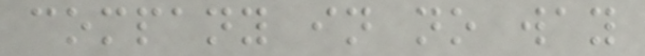company in no way
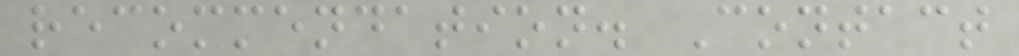recommendation. Contact
